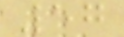57
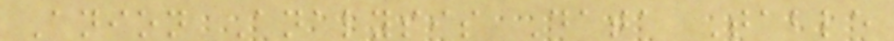Anion Analysis Data Table
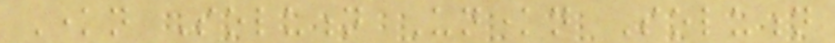Known Solution Unknown Solution
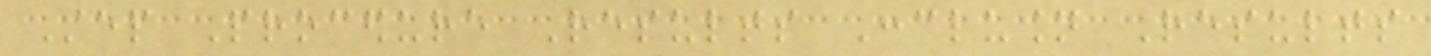Step Procedure Results Conclusion Results
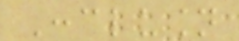Conclusion
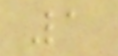1
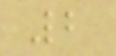2
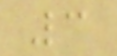3
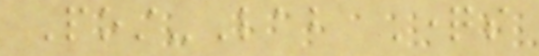Post-Lab Questions
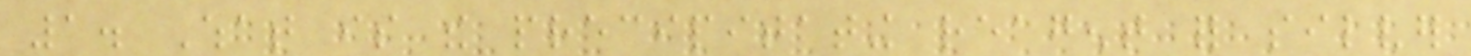1. What is the precipitating reagent for silver
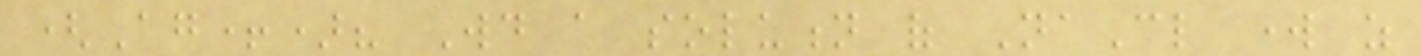(Ag+)? Would a solution of NaCl work as
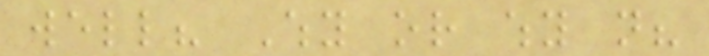well? Why or why not?
